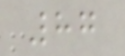87
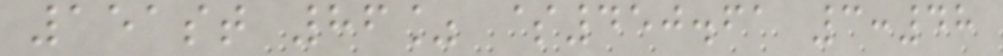151st 86% $450.61 3:48
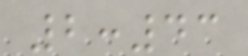2:43
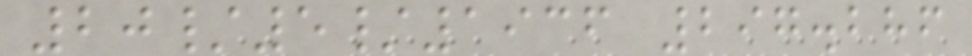20/5/1936 297.286
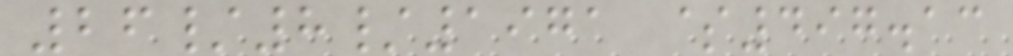26/8/1971 $497.13
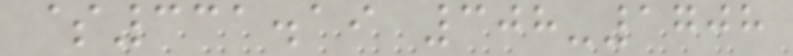$331.19 308-1708
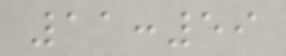11:59
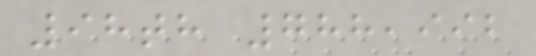98th 788,992
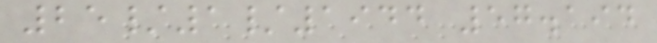25/1/1944 57.194
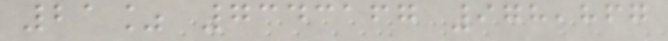21% 7343167 978,867
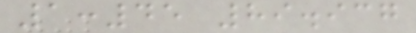1:45 89.937
